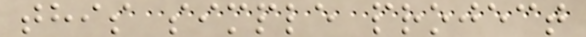this simple project
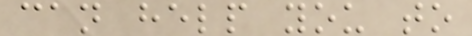can help you to
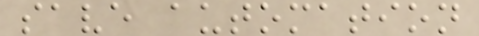save automation
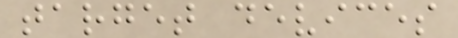target devices
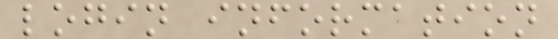login information
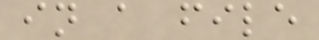in a file
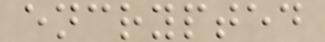encrypted
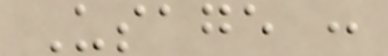Usage :
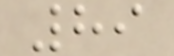89
